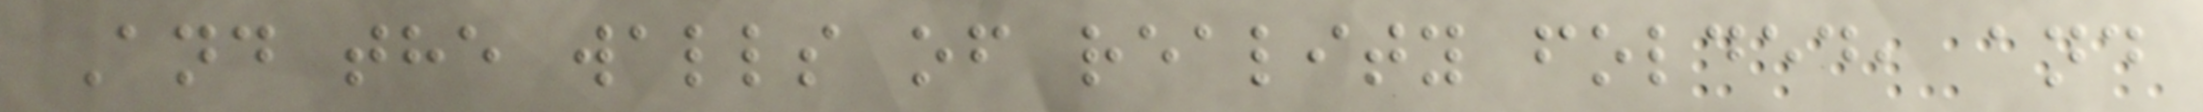And the walls of reality folded, and
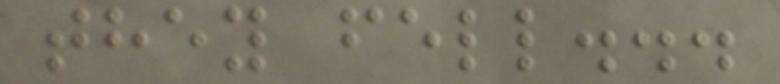they fell...
